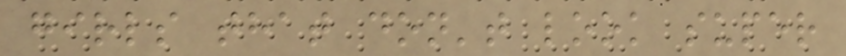girls that don't look super
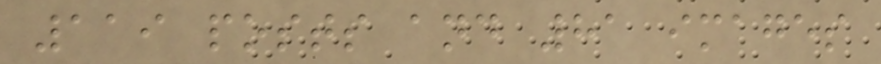119 posts and 81 images
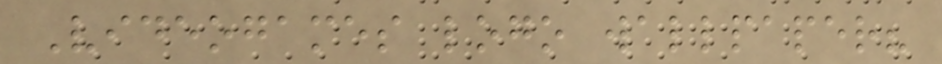Videogames logo wallpaper?
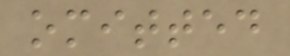omitted
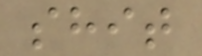shit
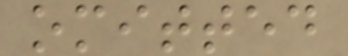omitted
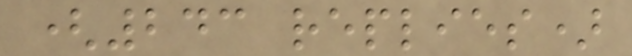(243 replies)
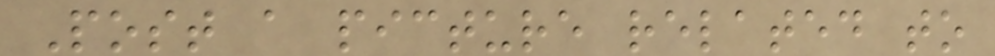Post a picture related to
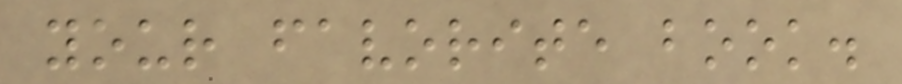your favorite book.
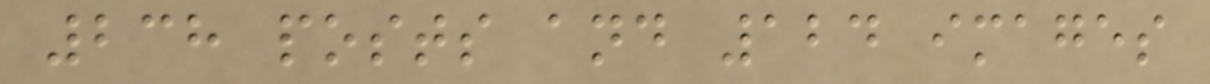238 posts and 124 images
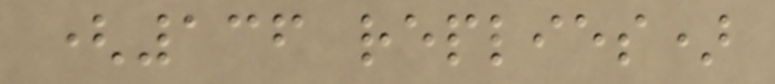(136 replies)
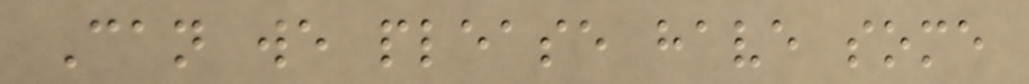Can we please have some
